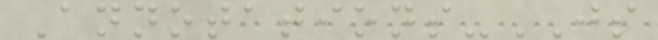Annotations-JS
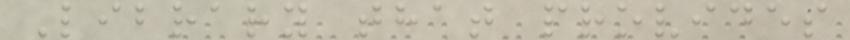Library that provides
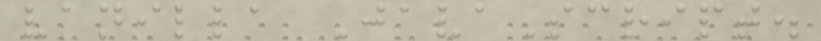vanilla JavaScript.
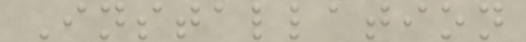Installation
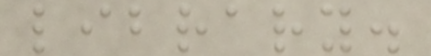library.
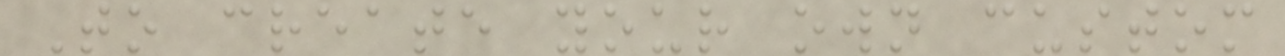To create your own custom
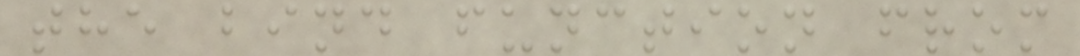the bind function from
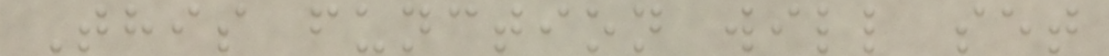This function will set
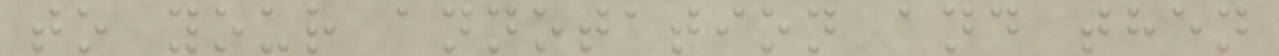to your annotation and then
